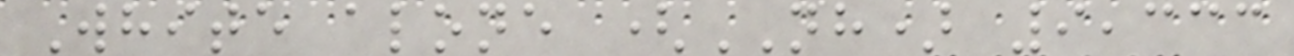White alone (NH) 9,333
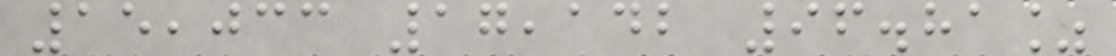15,033 17,142 96.81%
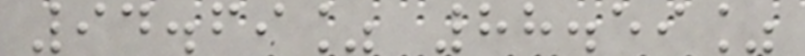94.69% 88.59%
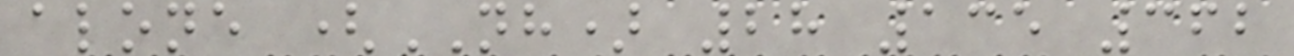alone (NH) 28 135 362
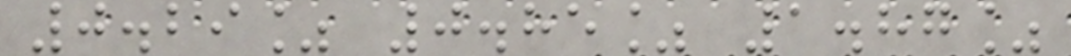0.29% 0.85% 1.87%
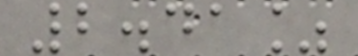2.41%
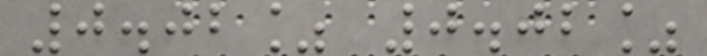0.02% 0.02%
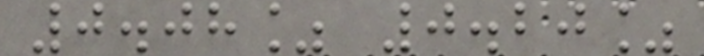0.08% 0.20%
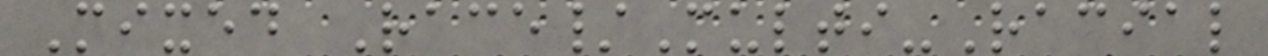Mixed Race/Multi-Racial
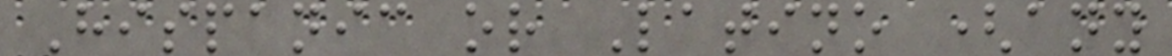Hispanic or Latino (any
